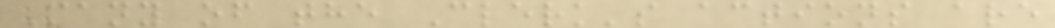Many of the Clerk's actions are
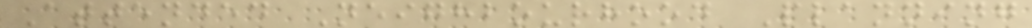Attended Neighbourhood Planning
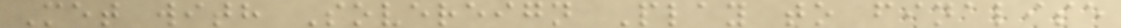Met with Sovereign Play to finalise
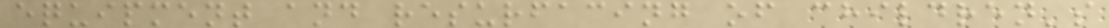equipment and resurfacing of children's
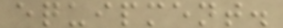equipment.
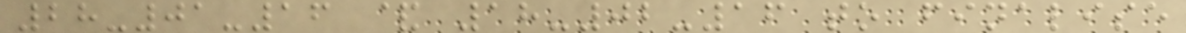28-01-16 & 18-02-16 to finalise
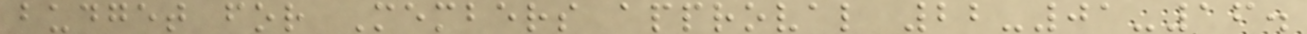budget for Members approval 22-01-16.
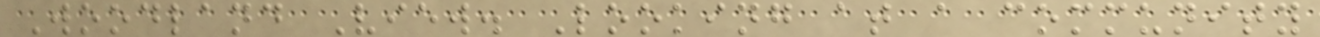Woodland View. Looking at a community
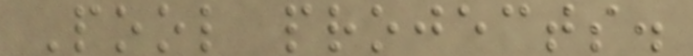Pool projects.
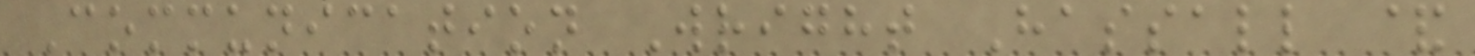Communication Wright Hassall &
